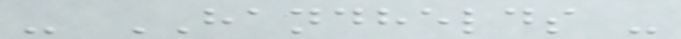- HANDHELDS -
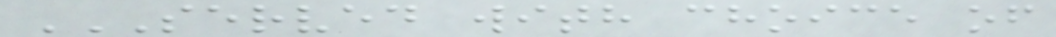SERVED WITH CHOICE OF
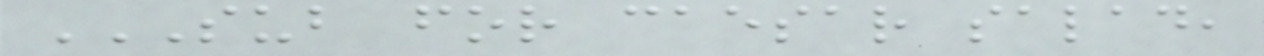SUB FOR CAESAR SALAD,
